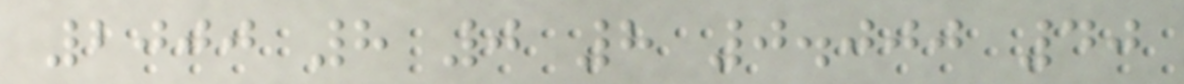2000 8 0 8 0.000 40
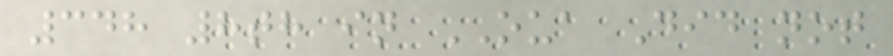348 8th in OUA Did not
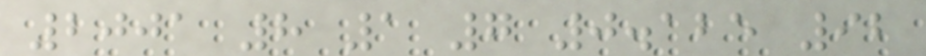2001 8 1 7 0.125 92
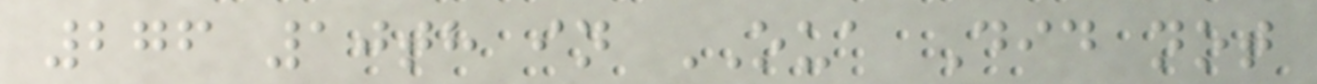276 10th in OUA Did not
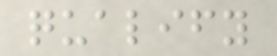qualify
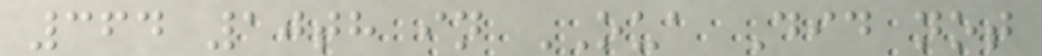364 10th in OUA Did not
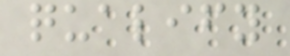qualify
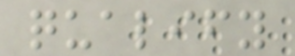qualify
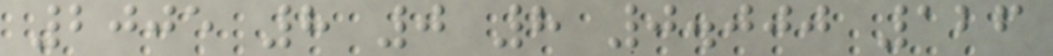2005 8 0 8 0.000 126
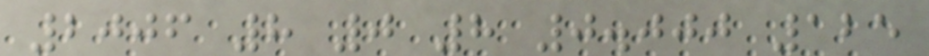2006 8 0 8 0.000 125
